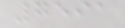7591
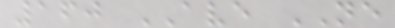160 AVE NE
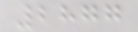2877
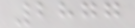2877
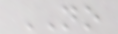NO
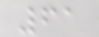61
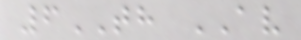6TH AV
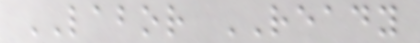LABOR READY
